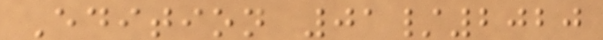Edition 01/2020
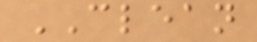CLEAN
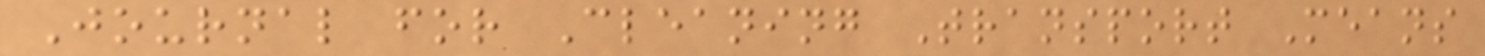Journal for Cleaning Transport Means
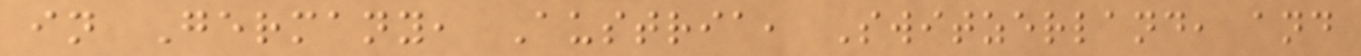in Germany, Austria, Switzerland, and
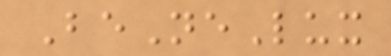BeNeLux
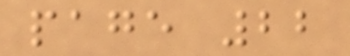page 22
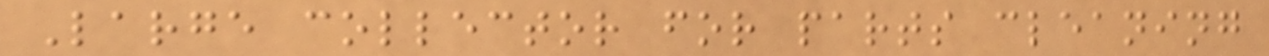Large collector for parts cleaning
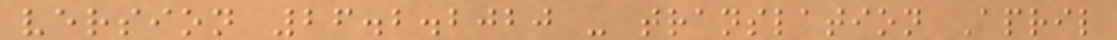version 26.2.2020 - translation April
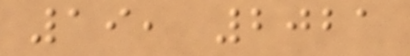19, 2021
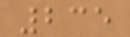235
